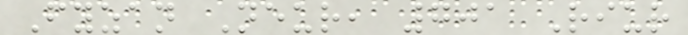Fyzan Neur, 701 Riur
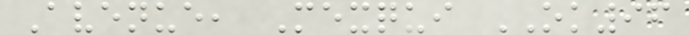Avenue, Mexqui OK96
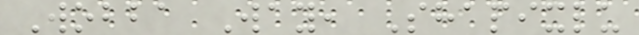Wobba Way, Shapixlu
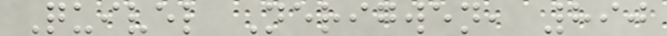Quivel Nerigwen, 890
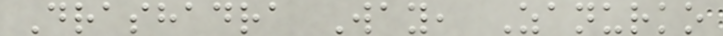Drashadra Way, Zanurko
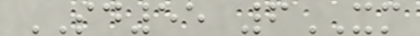SD55 6XM
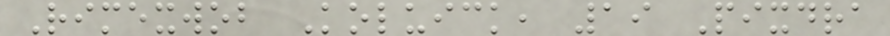Rimexwob Koluick, 19 Pixdra
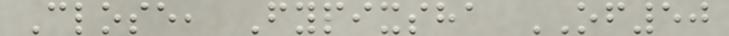Close, Fypixsha OF50
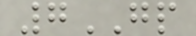7GP
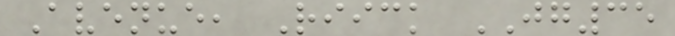Avenue, Riick JG35
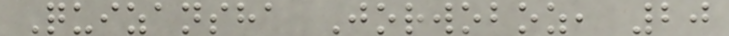Quizansha Jorwoboz, 20
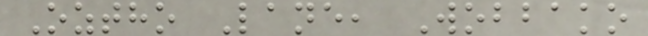Oztho Lane, Wobbako
